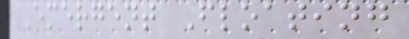Emergent Floating
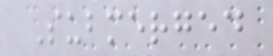Submerged
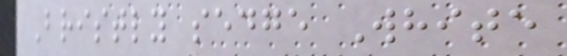Bristly sedge White
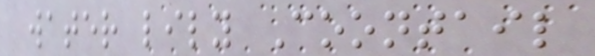water lily Coontail
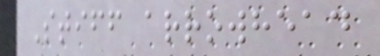Stiff arrowhead
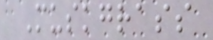Muskgrass
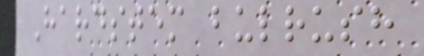Hardstem bulrush
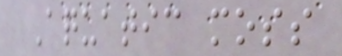Aquatic moss
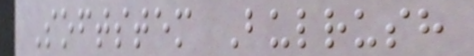Softstem Bulrush
